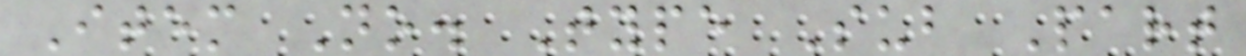Item No. Type Sub Part
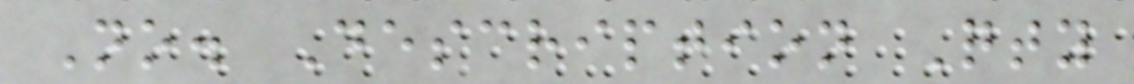No. Description Qty
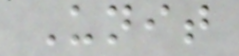Unit
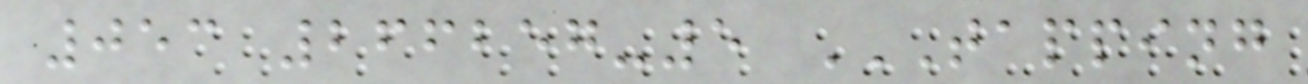053 266257-5 TAPPING
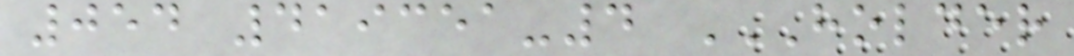054 419351-4 HOLDER
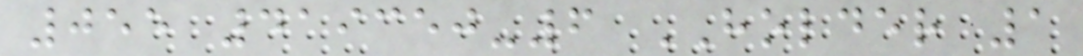055 419350-6 HOLDER 1
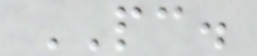PC.
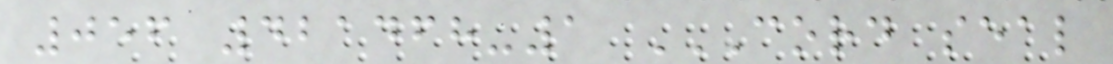056 421468-1 CORD SEAL
